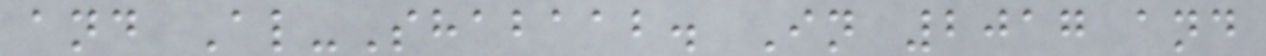and Al-Shabaab. In 2017 and
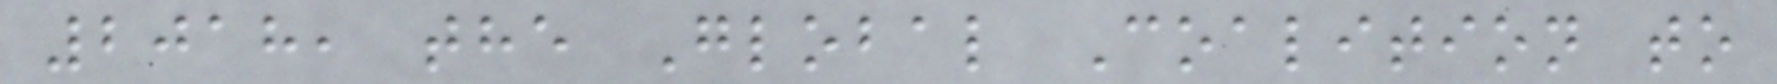2018, the Global Coalition to
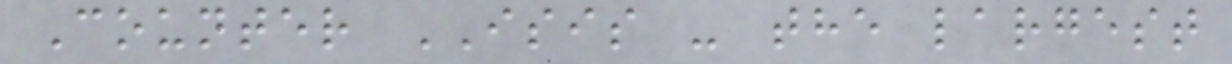Counter ISIS - the largest
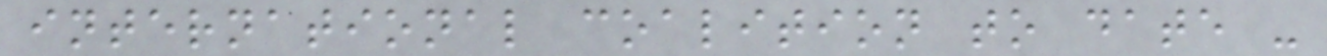international coalition to date -
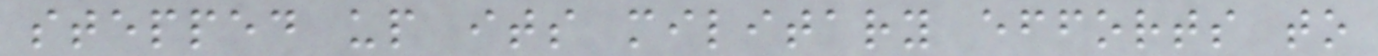stepped up its military efforts to
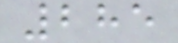285
